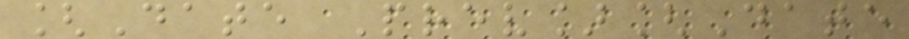[Date Prev][Date
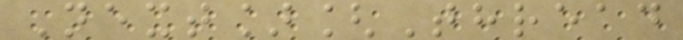Next][Thread
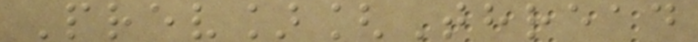Prev][Thread
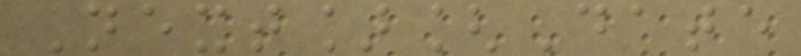Next][Date
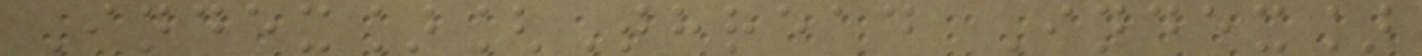Index][Thread Index]
